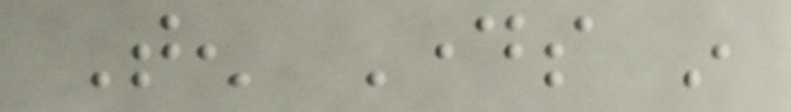Ten Days in
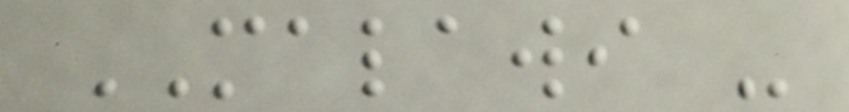MALAWI -
